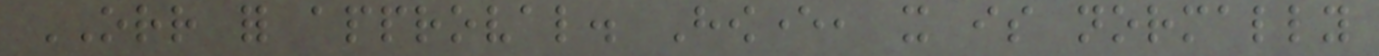ORR for approval. However, it is normally
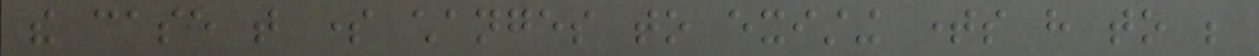the case that some changes to existing times have to be
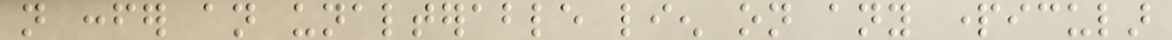not confer an unalterable lien on any particular
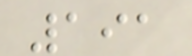191
